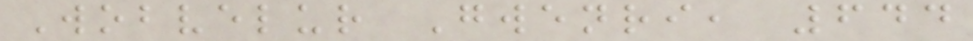Wobvelur Gwenri, 644
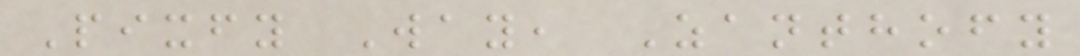Pixfy Way, Zanthofy
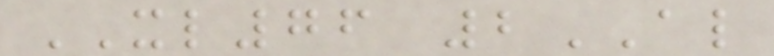XL76 2AL
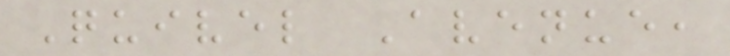Quivel Avenue,
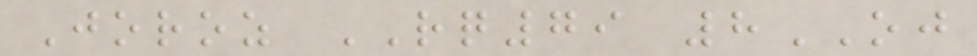Joroz RQ79 8OJ
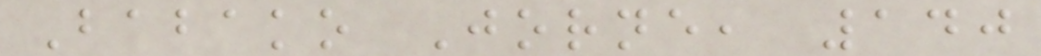Babako Jorne, 140
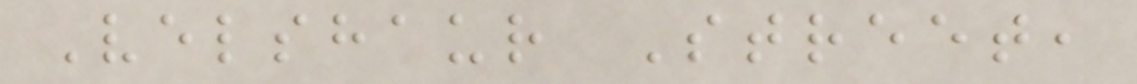Velshaur Street,
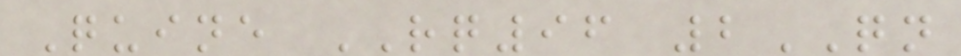Quine RQ96 2QN
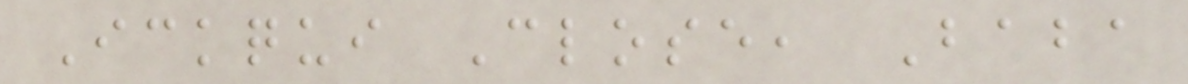Ickqui Close, Baba
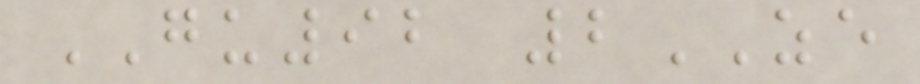GU92 2ZE
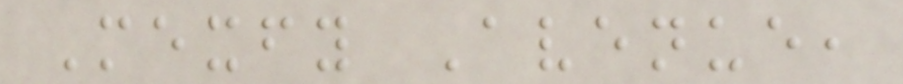Mexfy Avenue,
